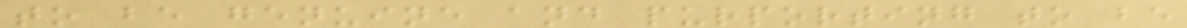to be genuine and purporting to be
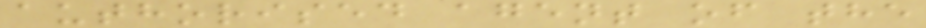authorised agent of the
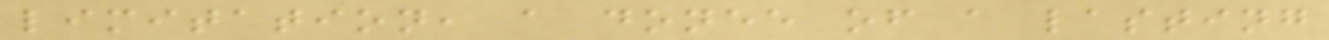limitation, a donee of a lasting
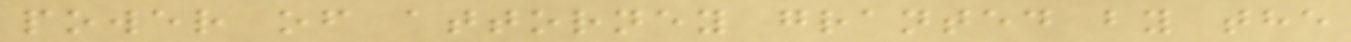power of attorney granted by the
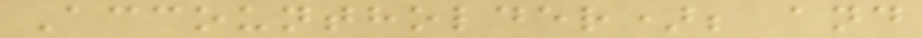Accountholder); and
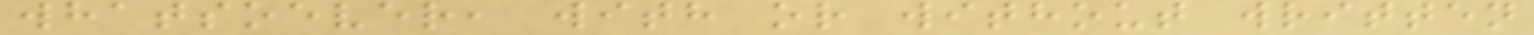whatsoever, with or without written
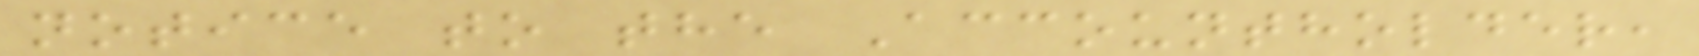notice to the Accountholder,
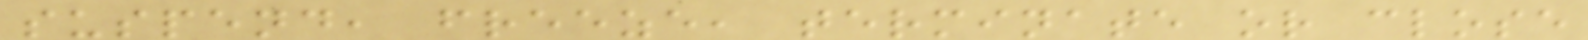suspend, freeze, terminate or close
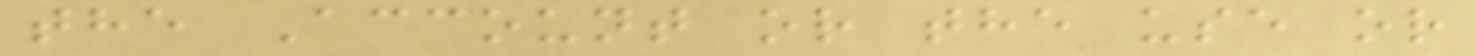the Account or the use or
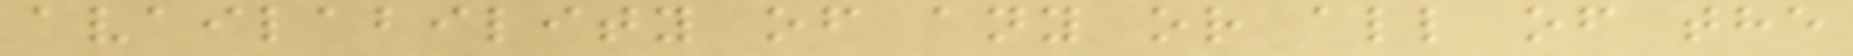availability of any or all of the
